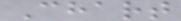Chart
